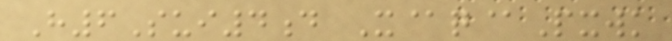H6Sui4d X@q@Pxwk
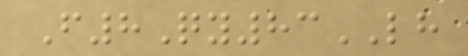F8Qy83LH
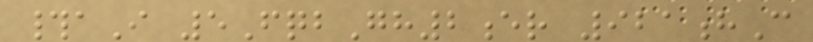#aI 5FqbGh2er 921hC
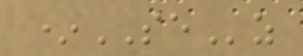*SEz
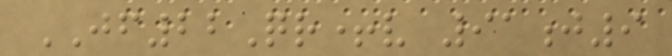JF22Qr+v 91j9
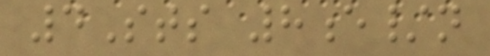4Sts 8e/n
